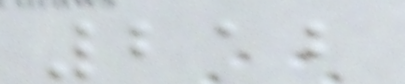212
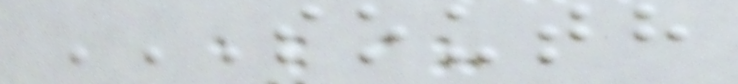SOUTH
